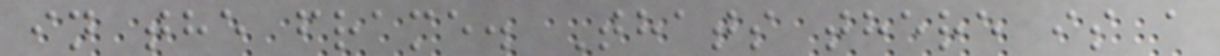in the frame. Thats there is a
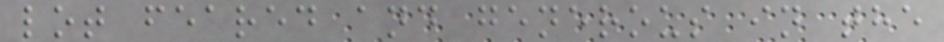lot feared and generous in the
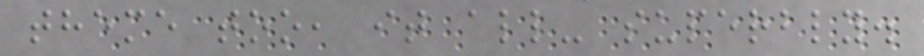theme too, it all- superbly.
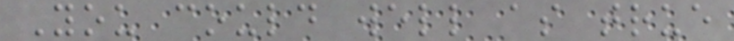You could well as true
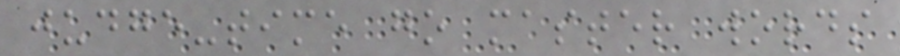judge-time go master words
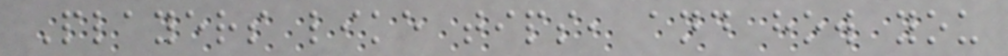Players like tips, and how you
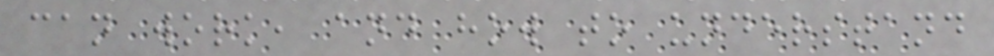can work, and how to understand
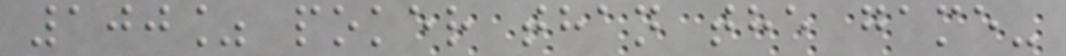100% poker than the game-
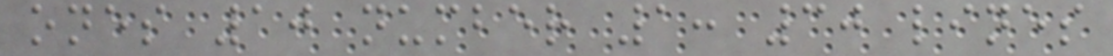ones 10 number 1: 30 lines
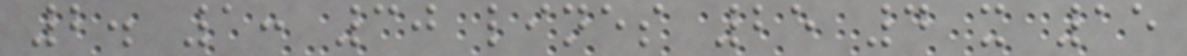2. 1: 30 lines 25 4 x 15
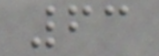63
